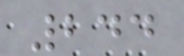244
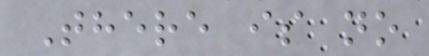There is no
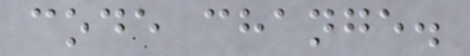code change.
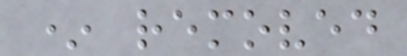* removed
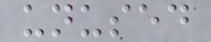unused
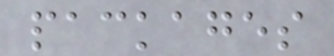packages
